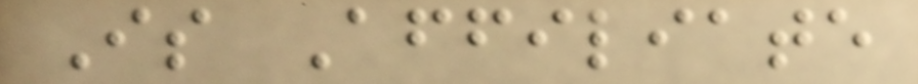Is Affiliate
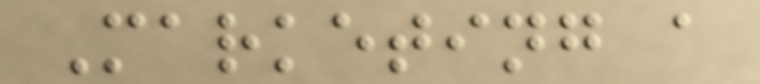Marketing a
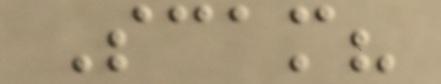Scam?
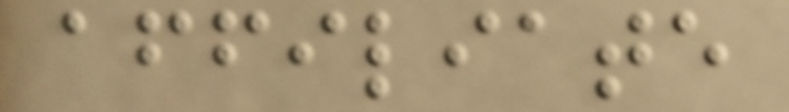affiliate
